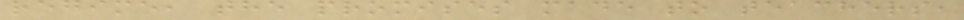regime, the promises made to teachers,
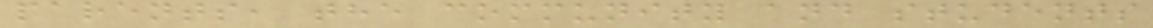parents, the community and students
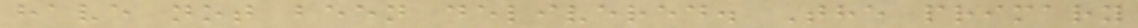have not been delivered. The primary
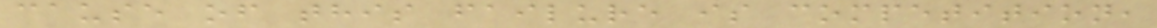cause of this failure is competition,
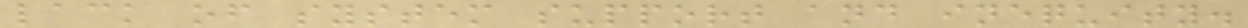lack of system support and inequity.
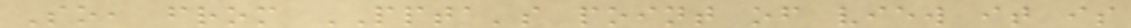So, from PPTA's point of view it is
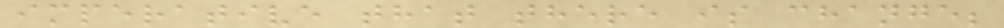imperative that there is change;
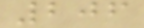206
